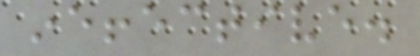ineffective.
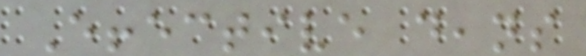Effective deans
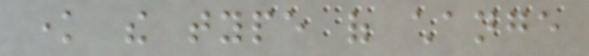know the type of change
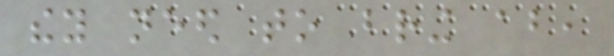they need to bring about,
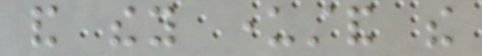and they understand the
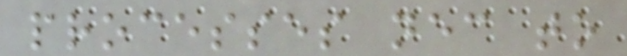processes necessary to
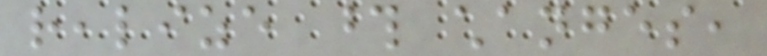realize those changes,
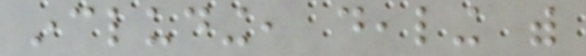including, dealing with
